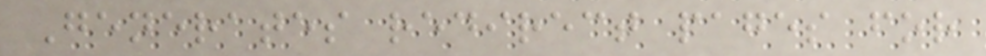Generates redirect pages for
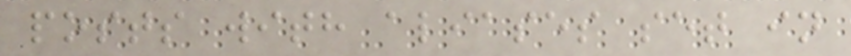posts with aliases set in
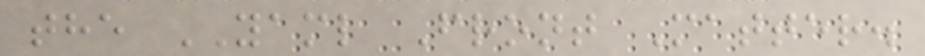the YAML Front Matter.
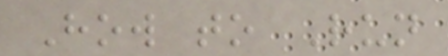How to Run
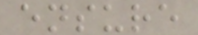ensure
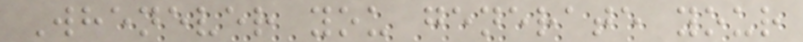Whenever you generate your
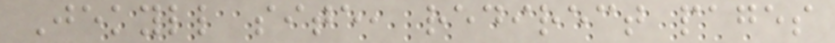Jekyll site, redirect pages
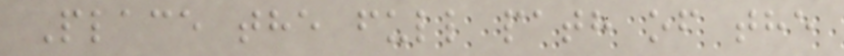Place the full path of the
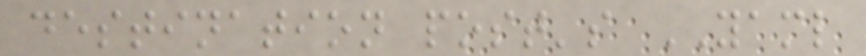destination post's YAML
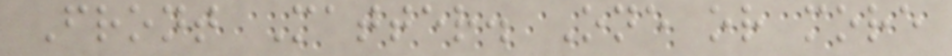Front Matter. One or more
